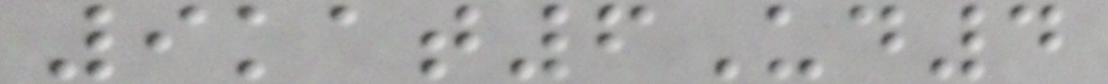9kat6Ud4
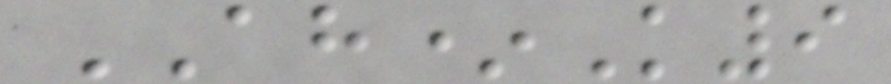AH*K9
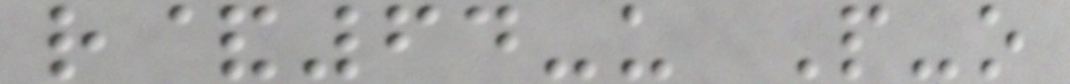r&64-u P-o
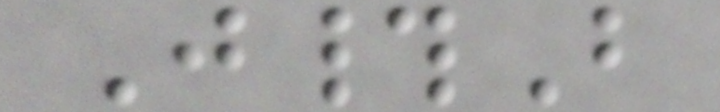J#B
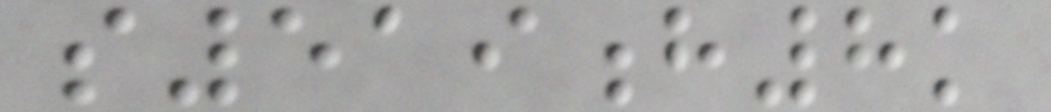s519h8k
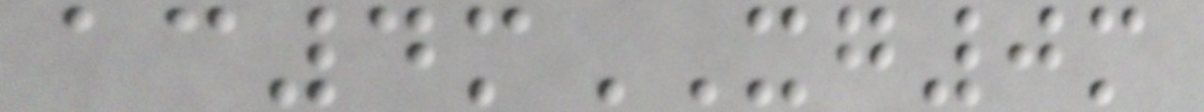ac4mXG0m
